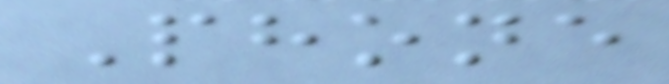Phone
